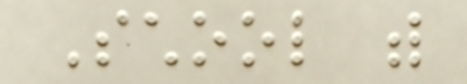School with
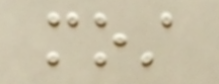most
